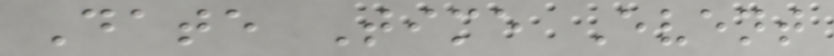Date Time Event
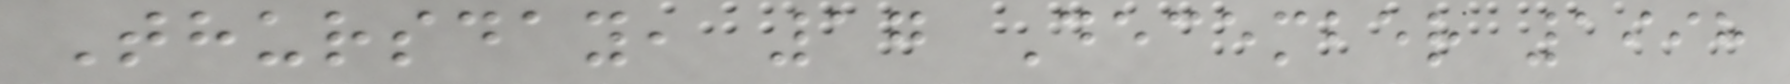Thursday, 17 December 1998
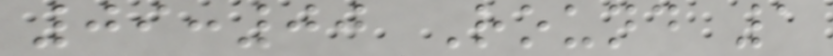09:00 Round 1
